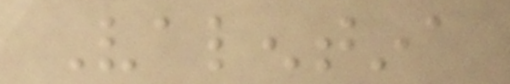Valentina
